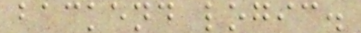backend logic.
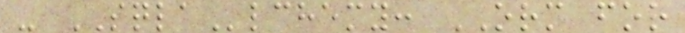- SQLAlchemy: ORM for
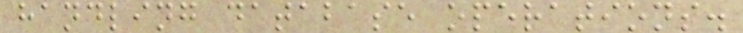handling database operations.
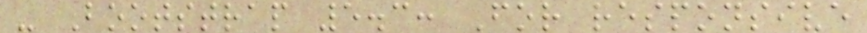- Bootstrap 5.3: For responsive
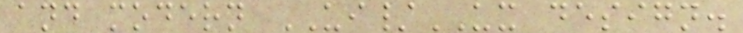and modern UI/UX design.
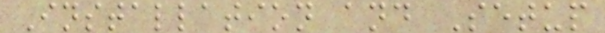Installation and Setup
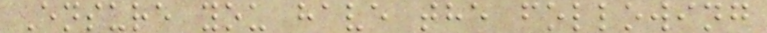Ensure you have the following
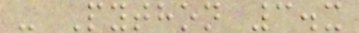- Python 3.x
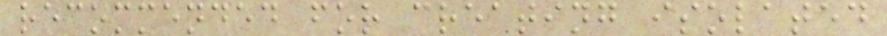recommended for creating isolated
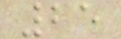25
